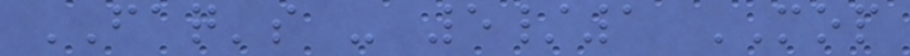FAQ's - 5/1 MOP
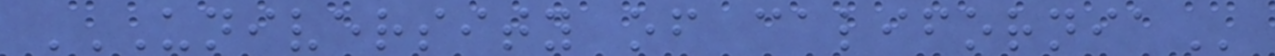UNIVERSITY OF CALIFORNIA
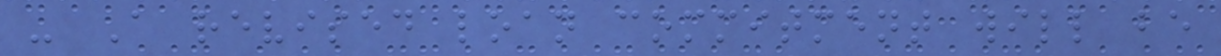- A revised loan commitment will be
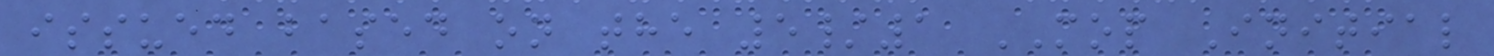issued based on the 5/1 MOP Initial
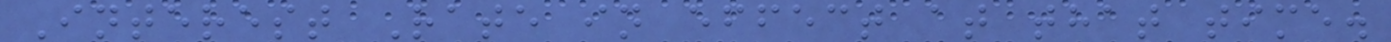Interest Rate in effect at that time.
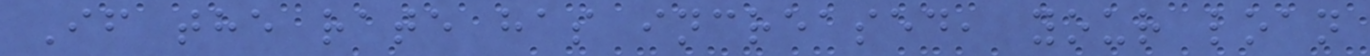If the rate has increased, your loan
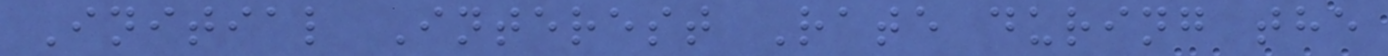Initial Interest Rate during the
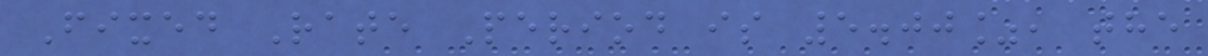Fixed Rate Period is 5.00%, the
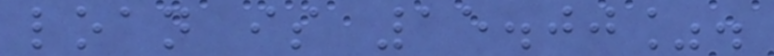loan is 15.00%.
